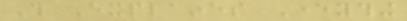This Explaines Everything
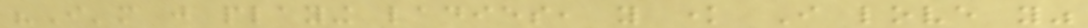"I'm just playing ladies, you know I love you"
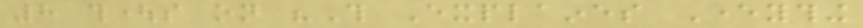8 thoughts on "This Explaines Everything
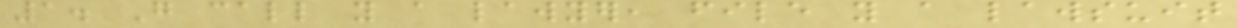1. Go call you a lawyer, file you a lawsuit
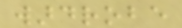wardrobe
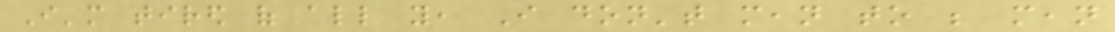I'm tired of all you, I don't mean to be mean
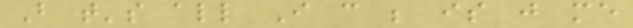But that's all I can be is just me
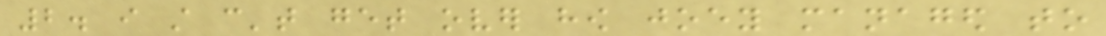2. i still can't get over how joey managed to
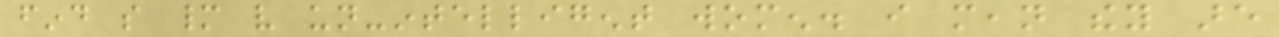find so many very un-intelligent women. i mean they are
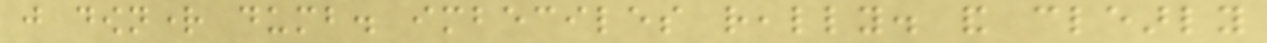just downright dumb. imbeciles really. and clearly
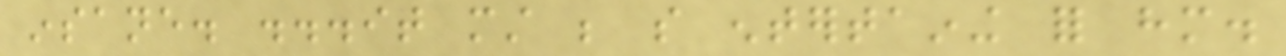insane. ...it must be so entertaining for him.
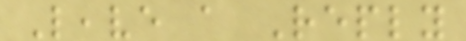Leave a Reply
